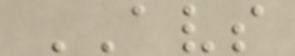AVS
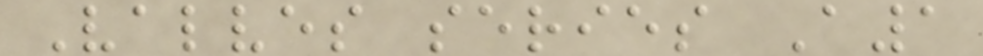Valves series A1
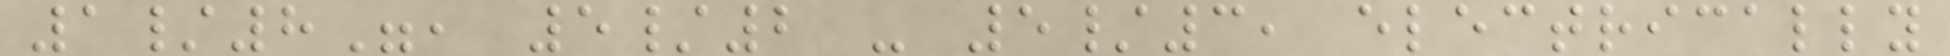1/8", 5/2 - 5/3, electrically
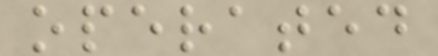operated
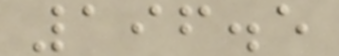196.5
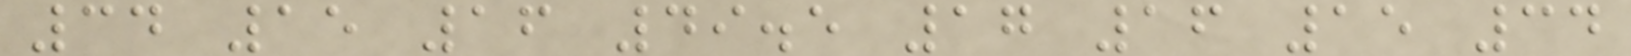34 15 16 49.5 17 16 15 34
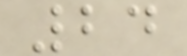24
